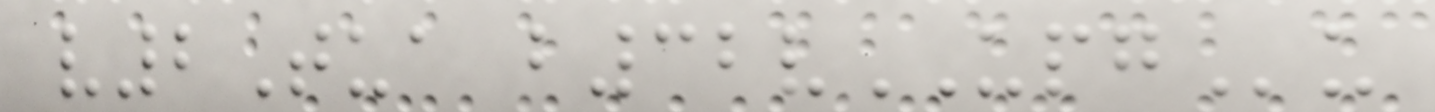v2Tua b32vUPGu
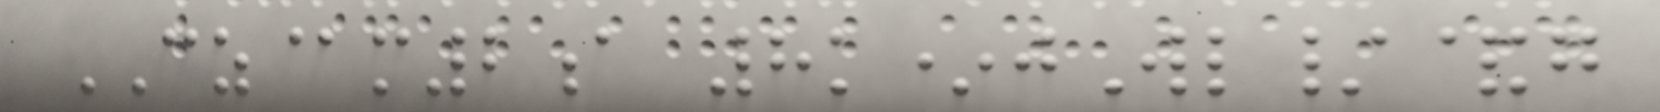CZ@m2a 8k*jWl/&g
